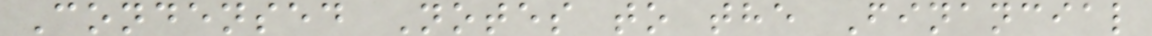Condensed Notes to the Financial
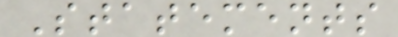Statements
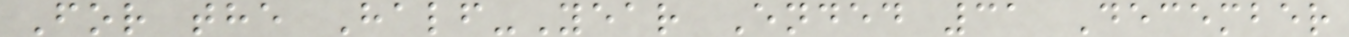For the Half-Year Ended 31 December
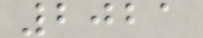2021
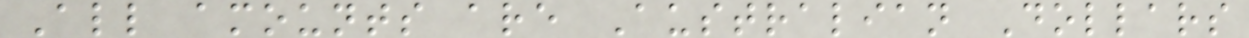All amounts are Australian Dollars
